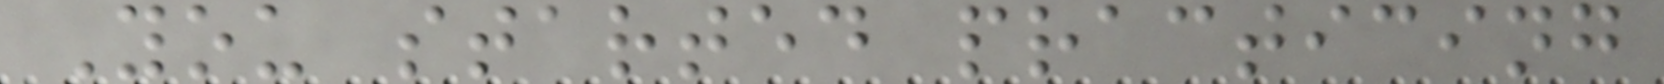You started practicing
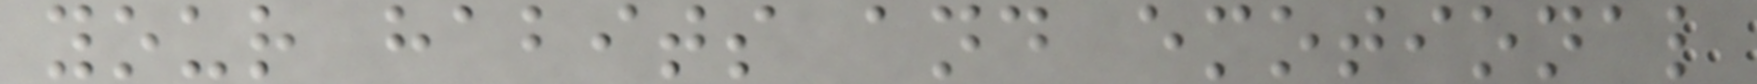your habits and emotional
